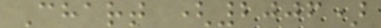Chart (2006)
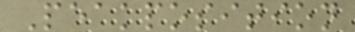Peakposition
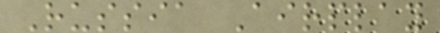Russia Airplay
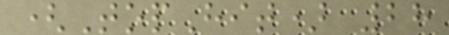(TopHit) 28
